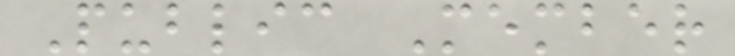Public Member
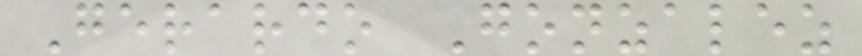Gerardo Gonzalez
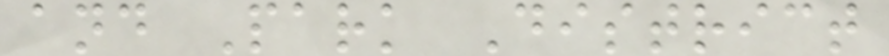and Park District
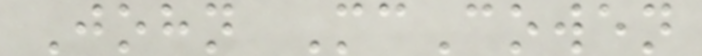John McCowen
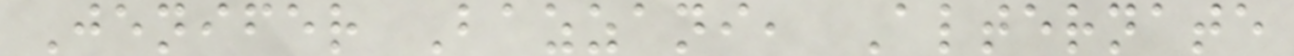Jenifer Bazzani, Alternate
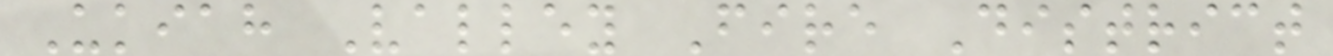Ukiah Valley Fire District
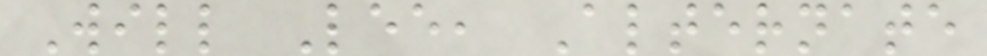Will Lee, Alternate
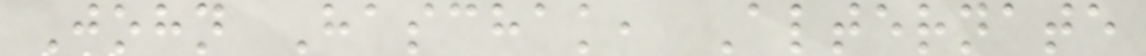John Haschak, Alternate
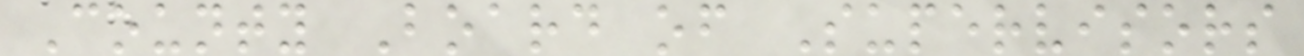County Board of Supervisors
